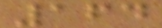164
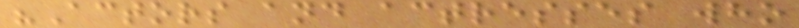"Actors and actresses who
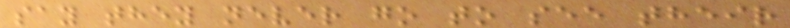say they never go to see their
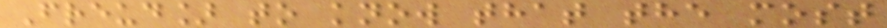Freud] to know that the most
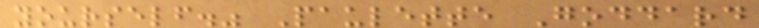yourself." Paulette Goddard
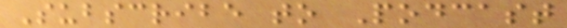Subscribe to Podcast
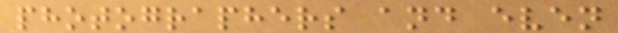photographers and even
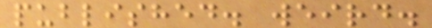published. weird.
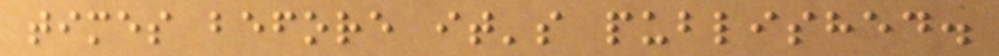times before it's published.
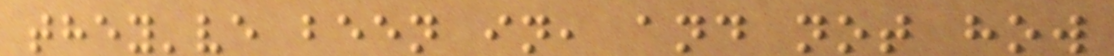they've been in, and not how
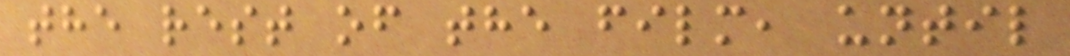the rest of the film, until
